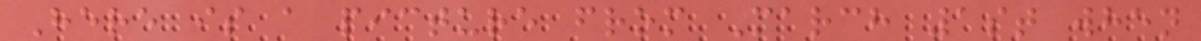Here is a picture from March 1st when
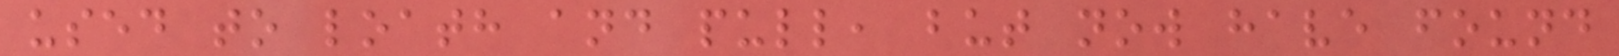used to loath and pull, but now have found
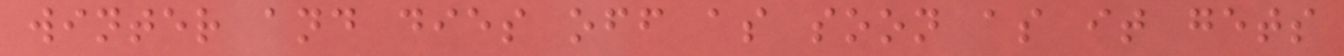winter and dies off as soon as it gets
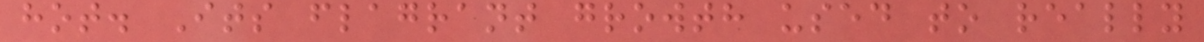hot. Its flagrant growth used to really
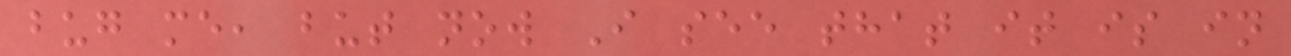bug me, but now I see that it is in
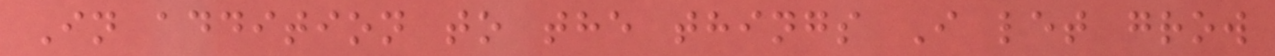In addition to the things I let grow
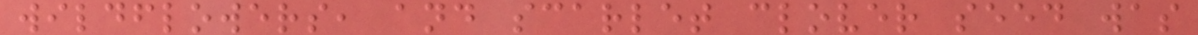wildflowers, and scarlet clover seed was
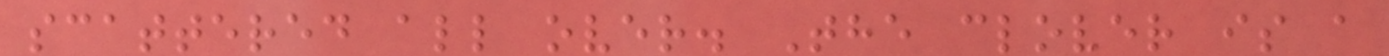scattered all over. The clover is a
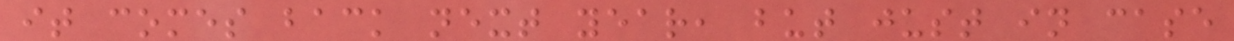it comes back next year, but just in case
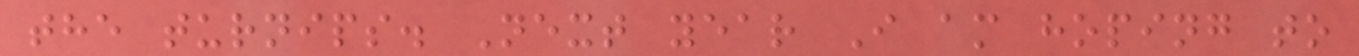the turnips. Next year I am hoping to
